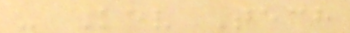- Kev Tech
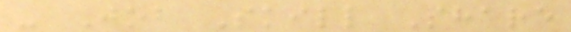- Job Skill Share
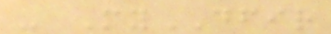- MyDFIR
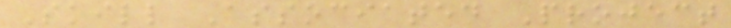Skill Associated Project
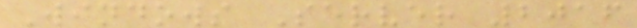Windows Server 2016
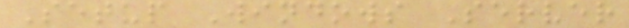Setup Windows Server
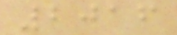2016
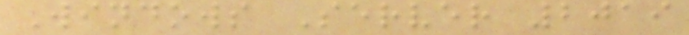Windows Server 2019
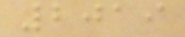2019
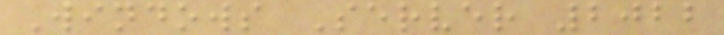Windows Server 2022
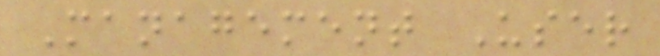Management User
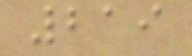219
